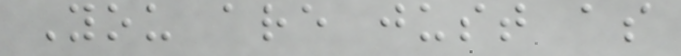You are just as
